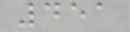451
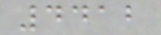4412
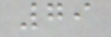79
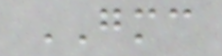GMC
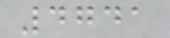4741
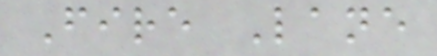Fire Lane
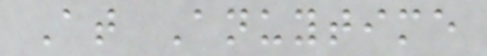At Anuytime
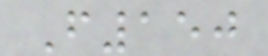F150
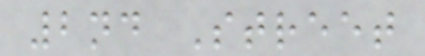2nd Street
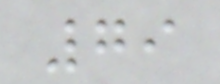79
